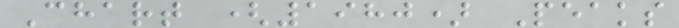Chart (1980) Peaks
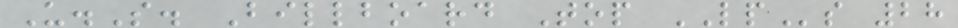U.S. Billboard Top LPs 28
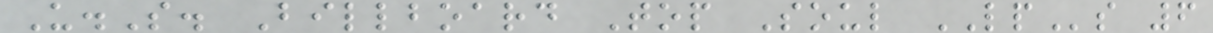U.S. Billboard Top Soul LPs 6
